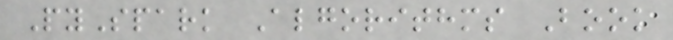PySpark Algorithms Book
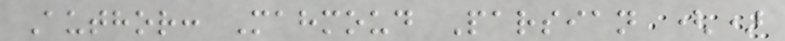Author: Mahmoud Parsian ()
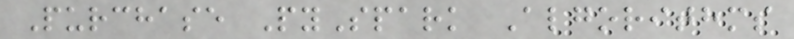Purchase PySpark Algorithms
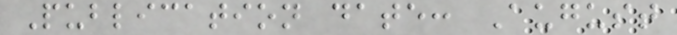Publication date: August
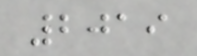2019
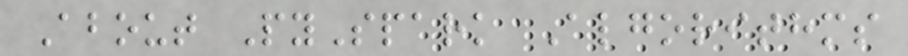About PySpark Algorithms
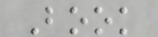Book
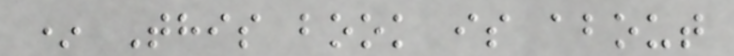* This book is about
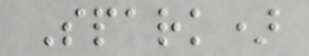Spark)
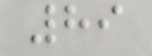89
